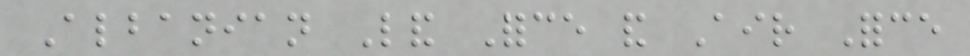Albanian Land Force and Air Force
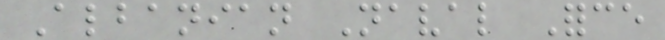Albanian Naval Force
